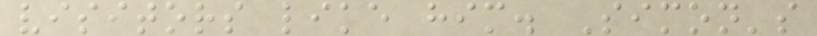visitors like him. Simon's
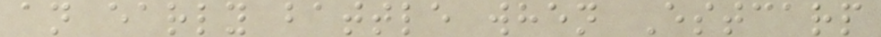an early battle when Estcarp
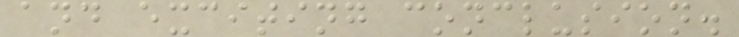and exciting conclusion.
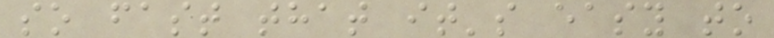so fast that it's easy to
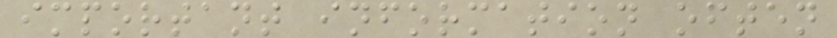important information often
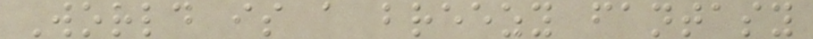World is a breezy fantasy
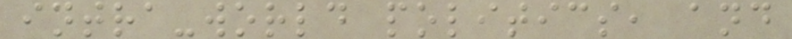intra-world politics, and
